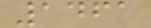1461
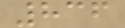836
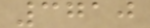3710
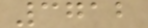3712
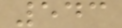543
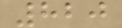820
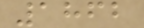1862
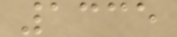1335
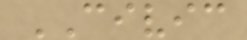CIVIC
